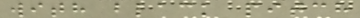with black pitch
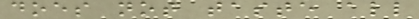does not taste all
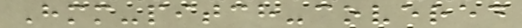Hmm-pitch-covered
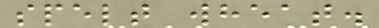spelt wheat.
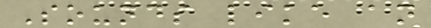Sounds like an
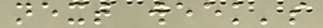next week's
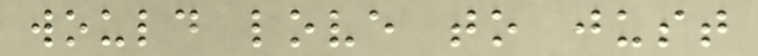would love to just
